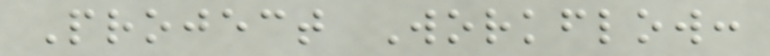Project Workflow:
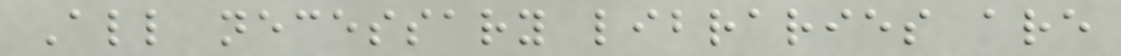All necessary libraries are
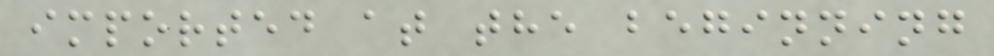imported at the beginning
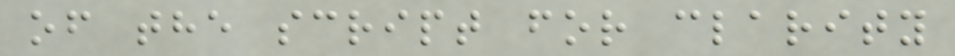of the script for clarity
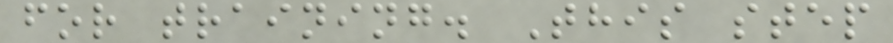for training. This step
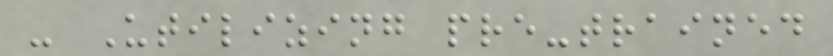- Utilizing pre-trained
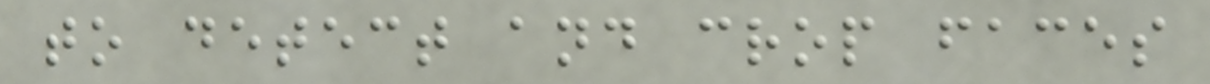to detect and crop faces
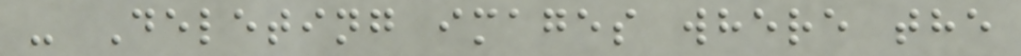- Deleting images where the
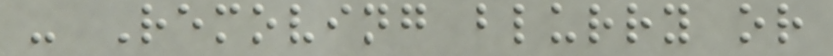- Removing blurry or
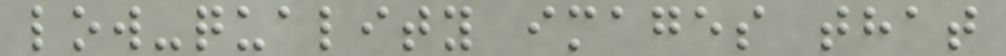low-quality images that
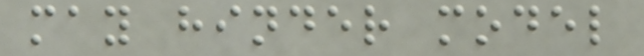may hinder model
